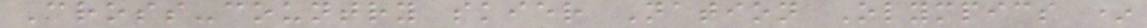Cross-country skier Nation Olympics *
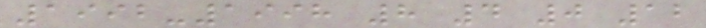1992-1998 8 4 0 12
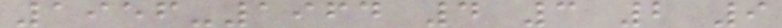1956-1964 4 3 2 9
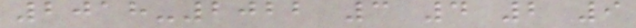2018-2022 3 4 2 9
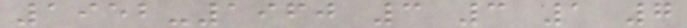1952-1960 3 3 1 7
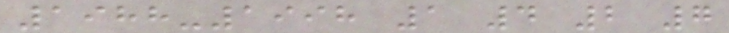1988-1998 1 4 2 7
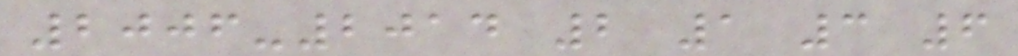2006-2014 2 1 3 6
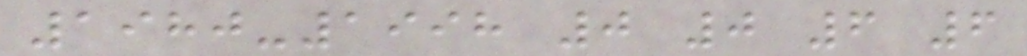1980-1998 0 0 6 6
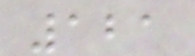121
